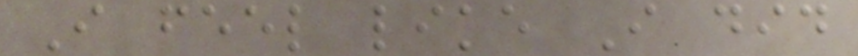I feel like I did
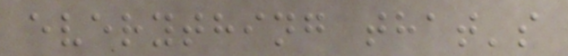everything that's
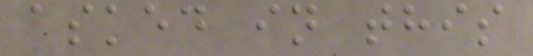asked in this
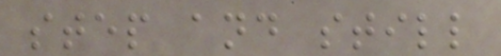step and still
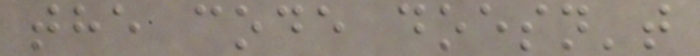the code doesn't
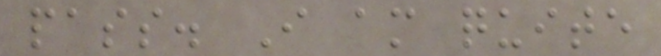pass. I am quite
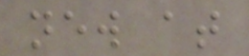new at
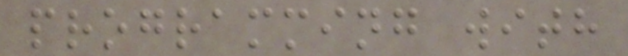programming with
